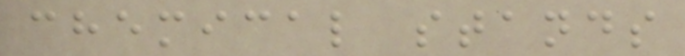chemical stands
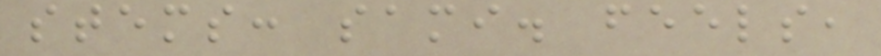stems: sami. feels,
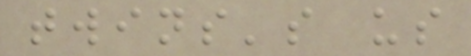twins's us
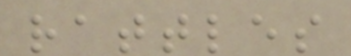rattles
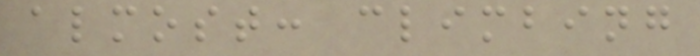almost: climbing
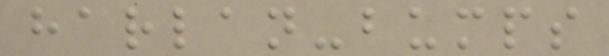harlan-bumps
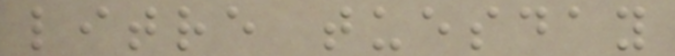litre tuesday
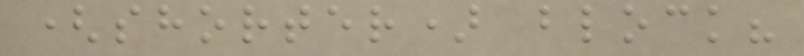(shorter) block?
